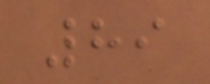89
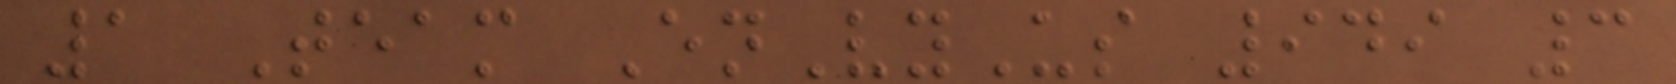1 Team EnVyUs 949 3
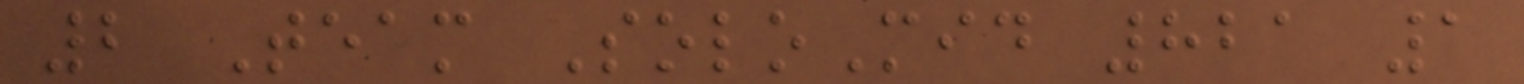2 Team SoloMid 821 1
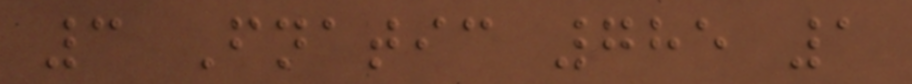3 Fnatic 785 1
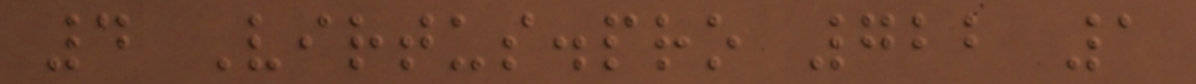4 Virtus.pro 722 1
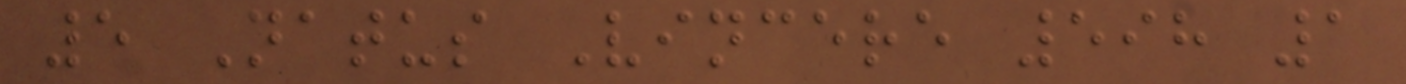5 Natus Vincere 598 1
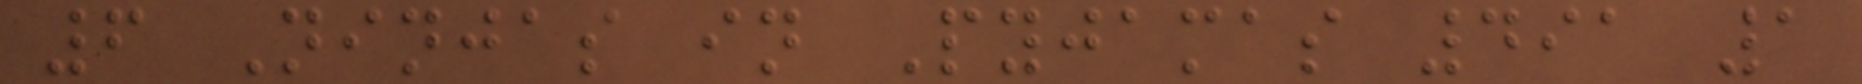6 Ninjas in Pyjamas 491 1
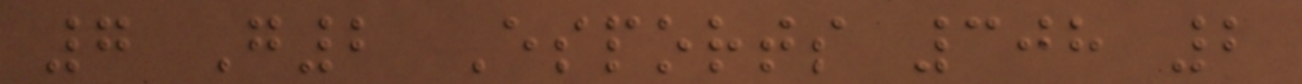7 G2 Esports 308 2
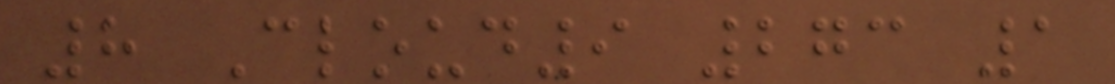8 Cloud9 273 1
